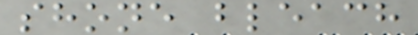shone bleach
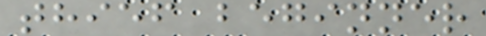thief beginner
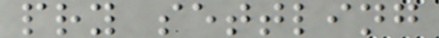pry settling
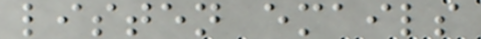listen emails
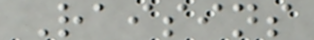Raisins
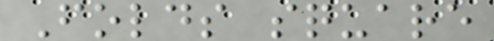Folds square
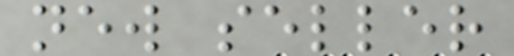new seller
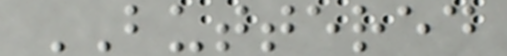BUTTERED
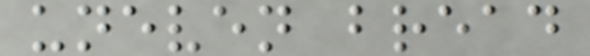uneven bread
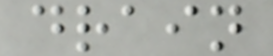drain
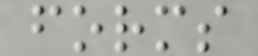forms
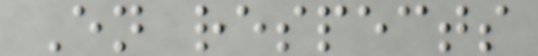En respects
